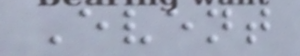Event
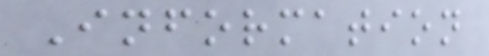Information
